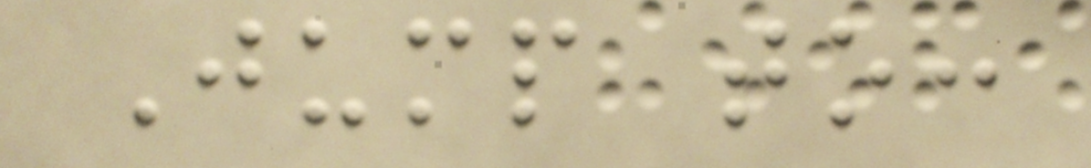Jump to:
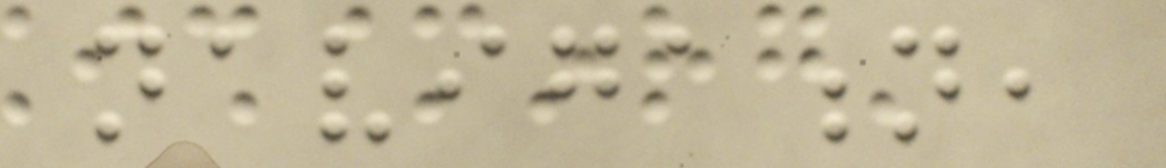navigation,
